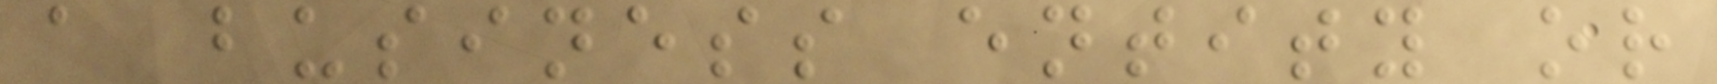a business entity or
